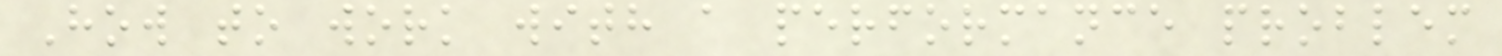How to work with a performance problem
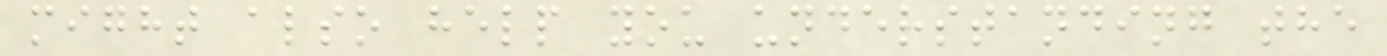might also help you understanding the
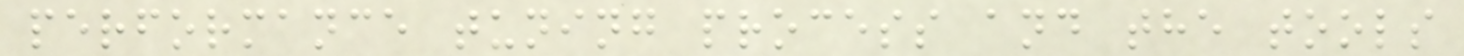performance tuning process and the tools
